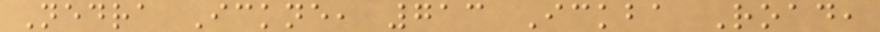Nedra Ickne, 713 Ickba Road,
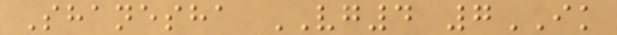Shanesha VG4 7IK
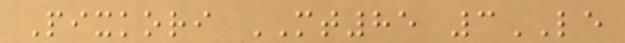Pixkori MT85 3LE
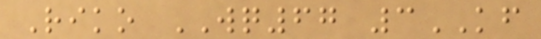Riko WQ67 3KF
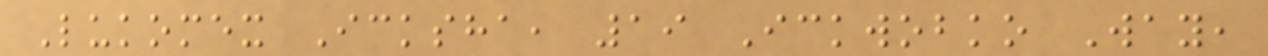Lukomex Icksha, 19 Ickwobko Way,
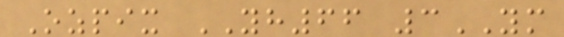Ozpix YH66 3YM
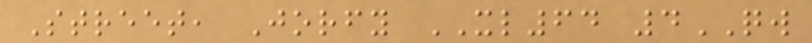Street, Jorfy XL64 4QW
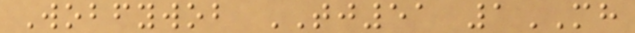Wobfywob TJ51 1MH
